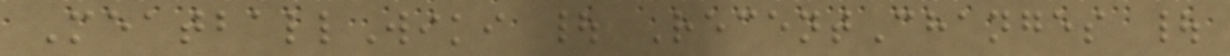MeatballWiki | RecentChanges |
